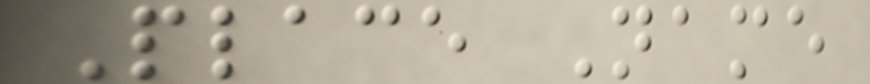Place Name
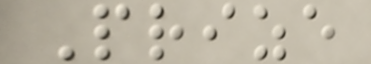Prize
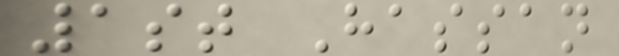1st Hassan
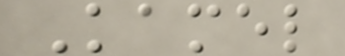Kamel
